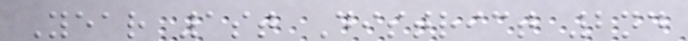Year 1st District 2nd
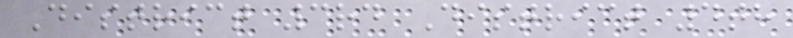District 3rd District 4th
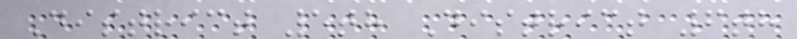District 5th District 6th
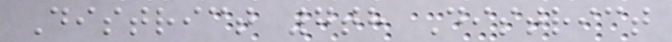District 7th District
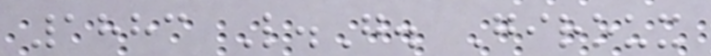1883 L.G. Giroux
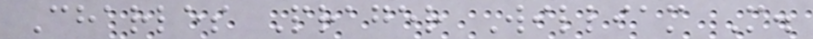Charles Prager William M.
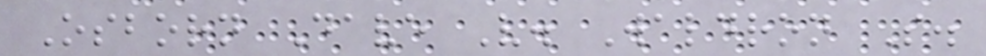Osborn Dave V. Waldron S.
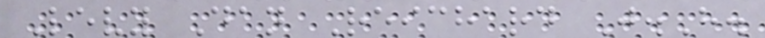Levy Dan Reichard J.H.
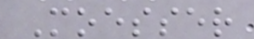Moesser
